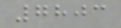7803
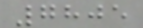7805
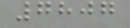7807
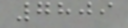7809
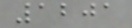1201
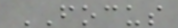FOCUS
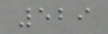529
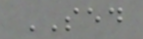SED
